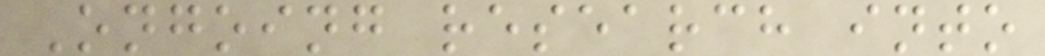Ongoing research into
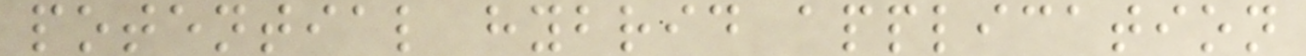potential hybrid application
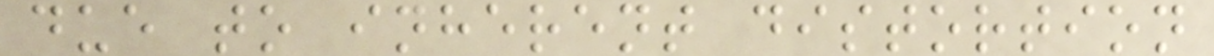due to inherent distortion
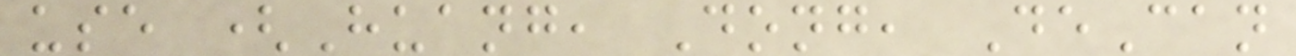use (Huang, Dong, DeCan
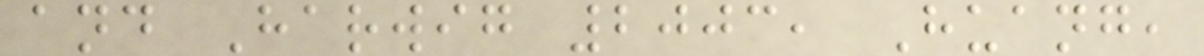and Harwig 2003, Huang,
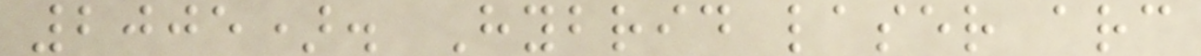2005). Hybrid laser arc
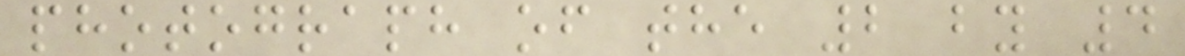photograph of the 2 by 4
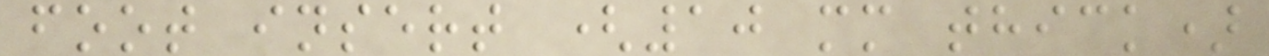foot insert (10 mm thick)
